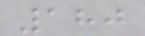180
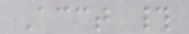Acct #
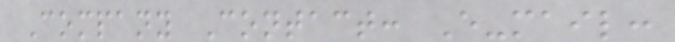Company Contact: E-mail:
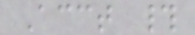Acct #
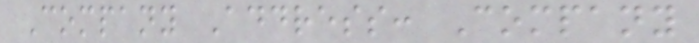Company Address: Company
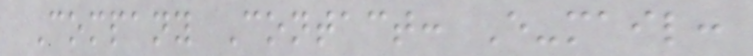Company Contact: E-mail:
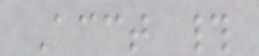Acct #
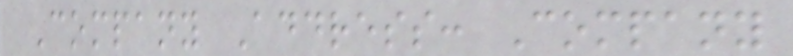Company Address: Company
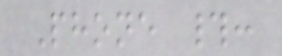Phone #:
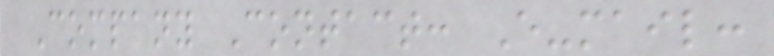Company Contact: E-mail:
